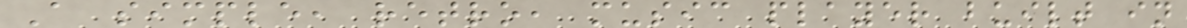A simple, retro, music player built in
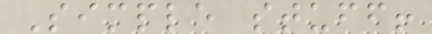Simple stuff!
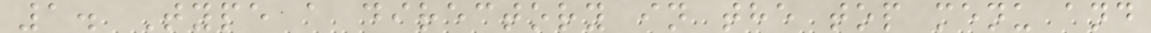1. Type a directory in the top menu and
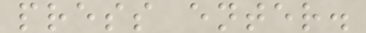press enter.
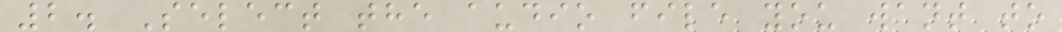2. Select the audio file you want to
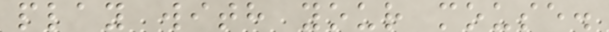play with your mouse.
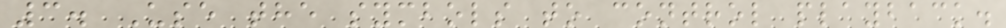3. Use the symbols to control playback.
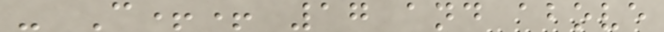- C++ 17 and above
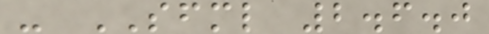- SFML 2.6.0
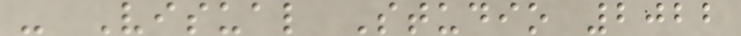- Visual Studio 2022
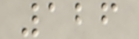126
